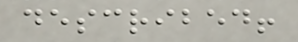described!
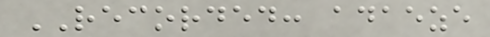RECORDED: adaeze
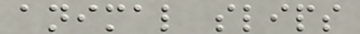animal slips
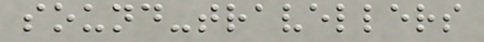sound-travellers
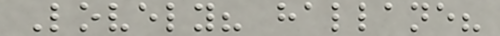Lovely? hallane?
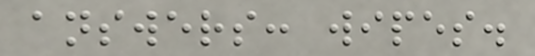answers: wipes.
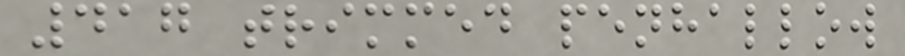417 trimmed penhallow
